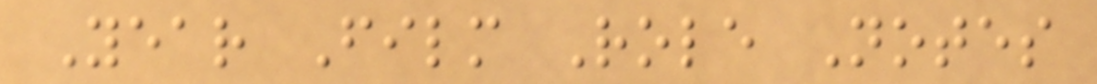Year Film Role Notes
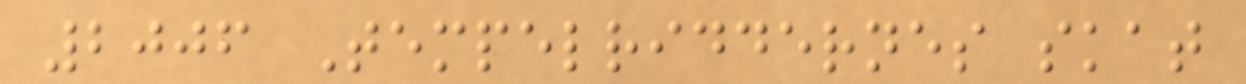2006 Tempelriddernes skat
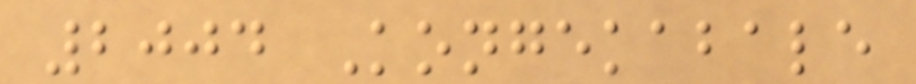2004 Kongekabale
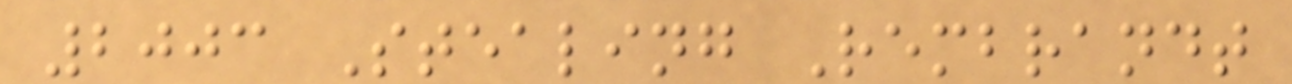2003 Stealing Rembrandt
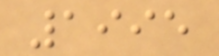1995
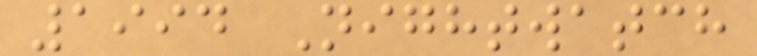1994 Nightwatch
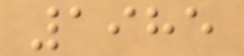1985
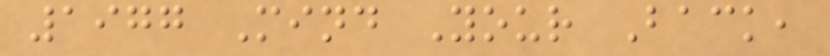1977 Mind Your Back,
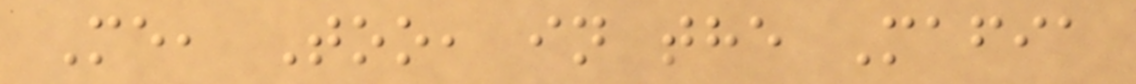Me, Too, in the Mafia
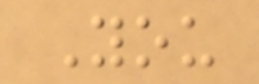You
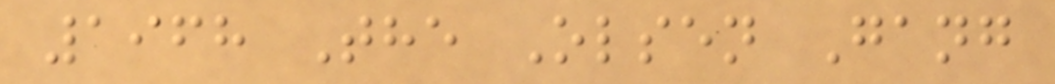1968 The Olsen Gang
